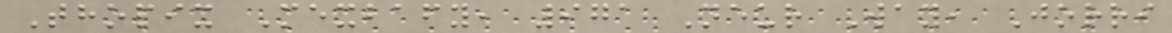Thopix Mexbafy, 971 Neur Way, Jorri
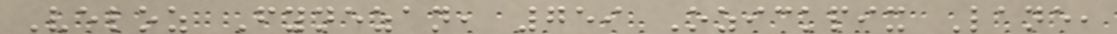Veloz Fynezan, 759 Ozickpix Lane,
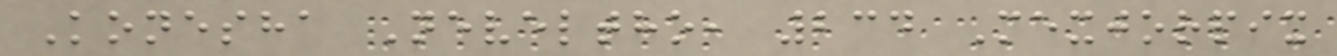Konesha Neveltho, 234 Mexjorpix
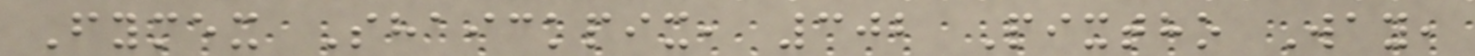Fymex Shaickpix, 302 Pixtho Way,
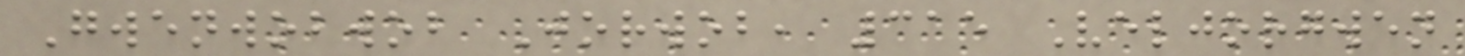Gwenwobwob Jorwob, 315 Veljorgwen
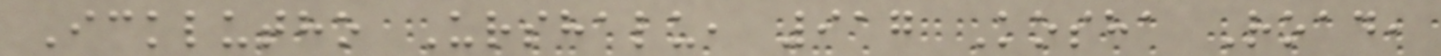Icklutho Urshalu, 917 Kosha Road,
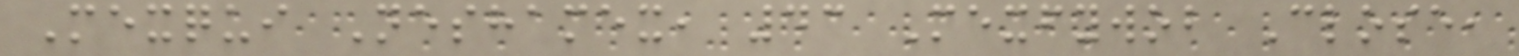Mexqui Neshamex, 43 Mexfywob Close,
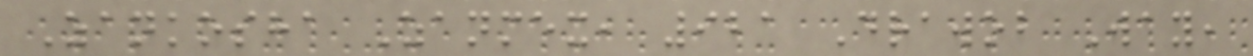Zankosha Zanmex, 921 Drawob Way,
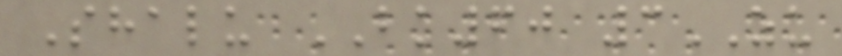Shalu BK60 3ZU
